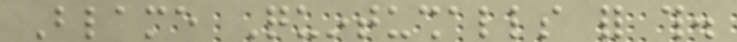Blame Quintushalls for this.
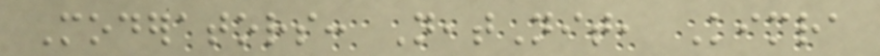Moderators: NeatNit, Kimra
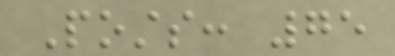Posts: 75
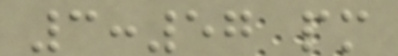3:57 pm
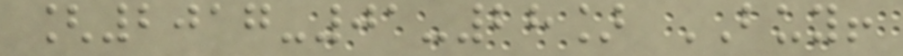[2017-01-28] BUY!
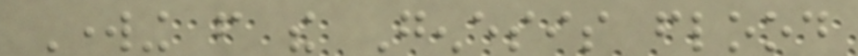Working from the Genesis flood
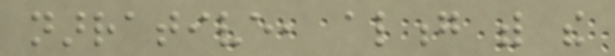narrative, along with the
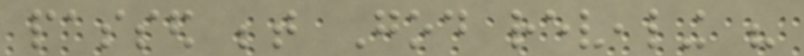passed between God revealing his
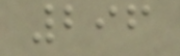296
